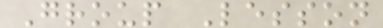Group Lesson
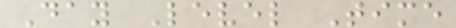Day Level Time
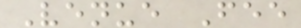Venue Fee
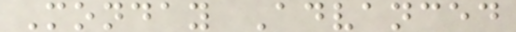Monday Advanced
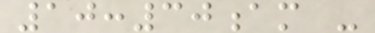10:30am -
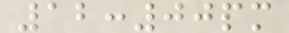12:00pm
